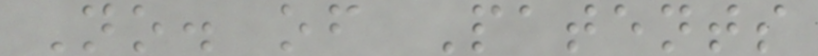No. of Patents
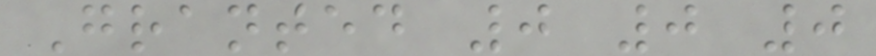Granted 0 0 0
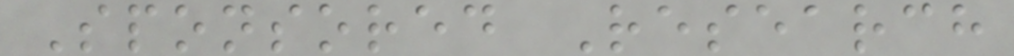Sponsored Research
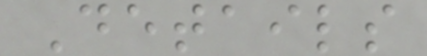Details
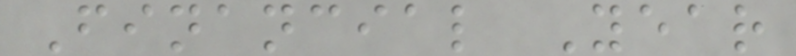Financial Year
